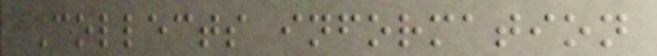Collects information
